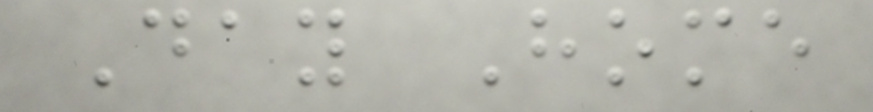Day Home
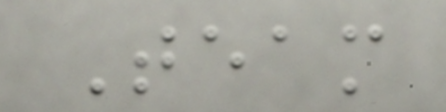Team
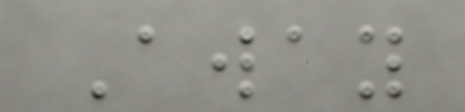Away
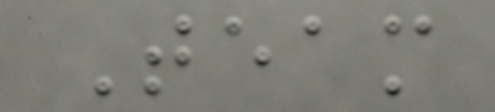Team
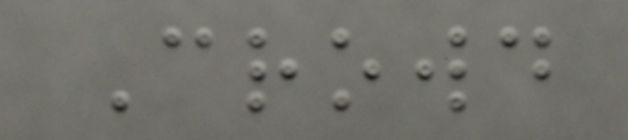Crowd
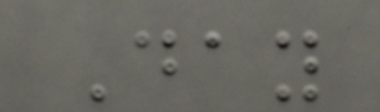Day
